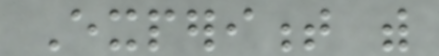Experiment with
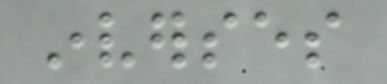inverses
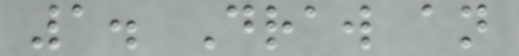1. Draw an
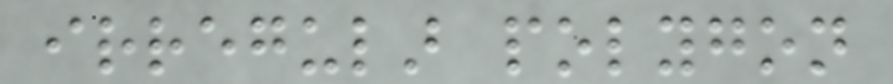irregular polygon
